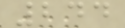244
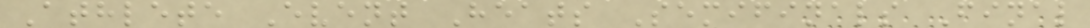Athlete Event Heats Semifinals Final
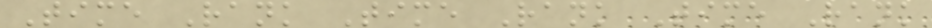Time Rank Time Rank Time Rank
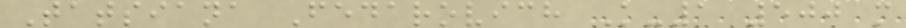Tatsiana Fedarovich K-1 500 m
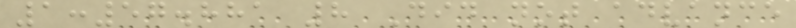1:57.881 8 Did not advance
